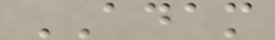ADAM
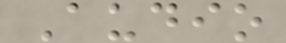Audio
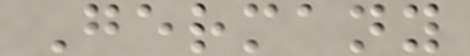Germany
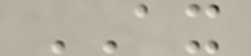AX
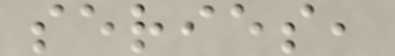series,
